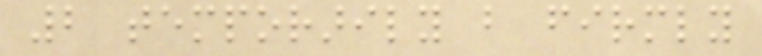2 temporarily but firmly
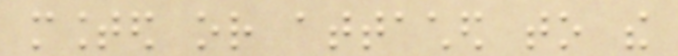mounted or attached to the
